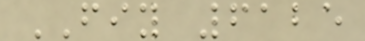FIY 6125
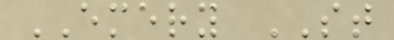EMERY ST
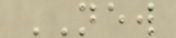NEW
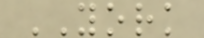YORK
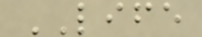LIFE
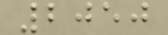2050
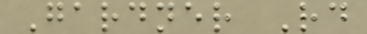Gardner Rd
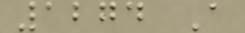1274 A
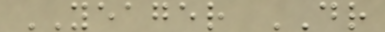YEAGER DR
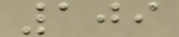109
